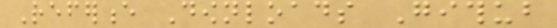Reference Downloads Github
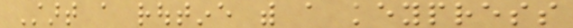Start a routine with a keypress
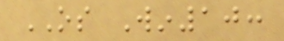OS Win10:
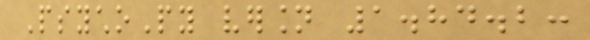PsychoPy version 1.84.2:
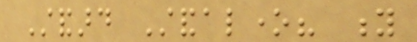Standard Standalone? y
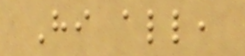Hi all,
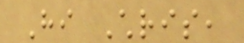Hi Chris,
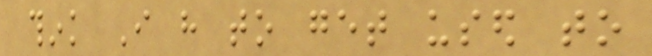think I have to get used to
